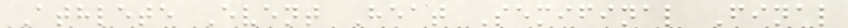Athlete Event Heat Semifinal Final
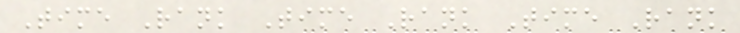Time Rank Time Rank Time Rank
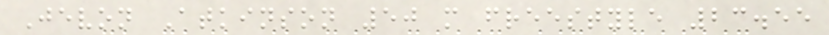Jevon Atkinson 50 m freestyle 23.55
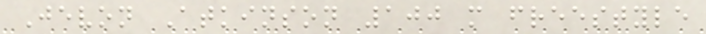Jevon Atkinson 100 m freestyle
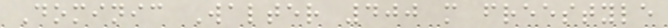Dominic Walter 400 m freestyle
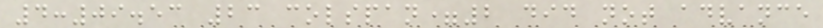4:09.53 23 colspan=2 did not advance
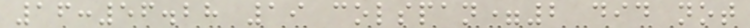16:56.28 19 colspan=2 did not
